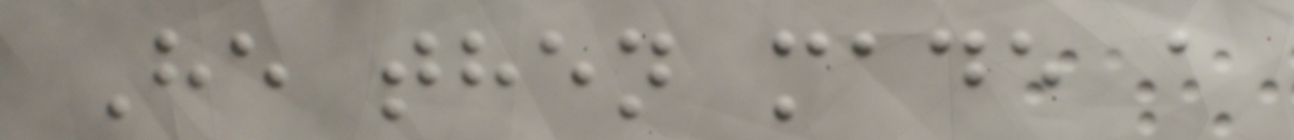He then made a
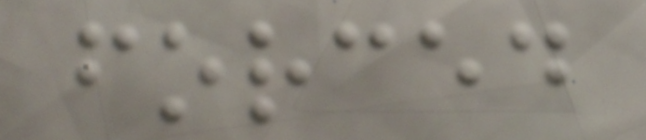forced
